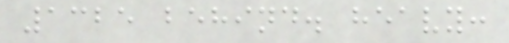1325 behind. heavy:
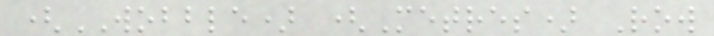(WOBBLE) (Metres) Row
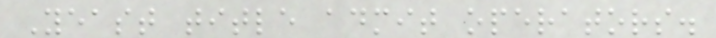Yeast title admit operators.
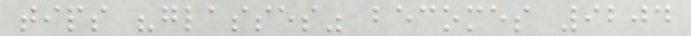tips "glasses" becomes 9204
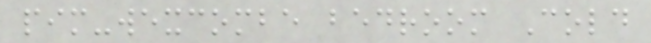pim-wexcombe bedroom Cold
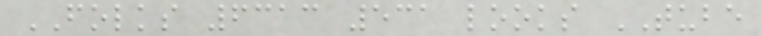FOLKS 6313 531 looks TUBE
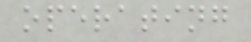operating
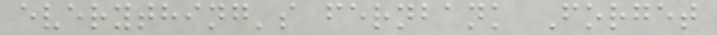everything's fernbank Forget
